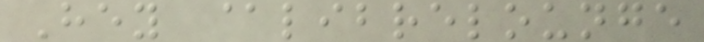Hey @librelounge
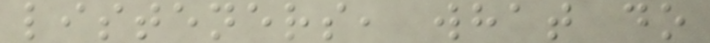listeners, what do
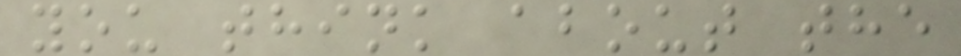you think about the
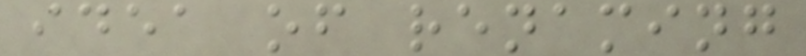idea of renaming
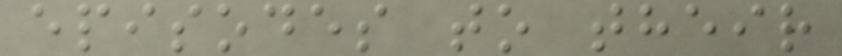episodes to their
